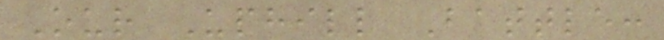Our Uphill Battle:
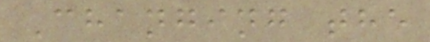Changing the
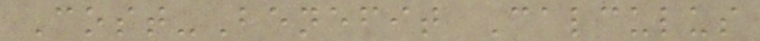Cost-Benefit Calculus
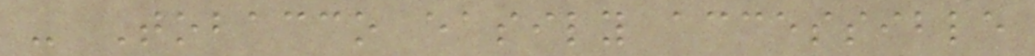- Tobacco easily accessible
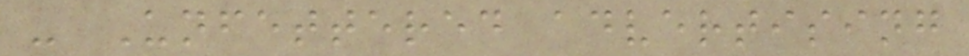- Unfettered advertising
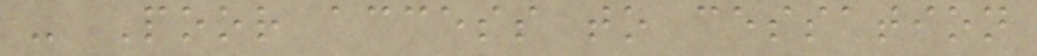- Poor access to cessation
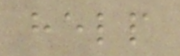help
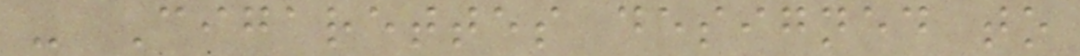- Cigarettes designed to
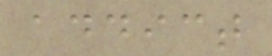addict
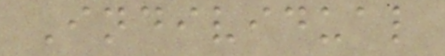Individual
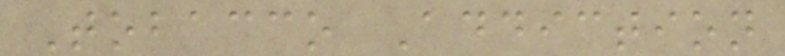Tobacco Addiction
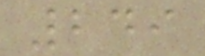249
